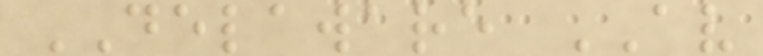DELAWARE AV
